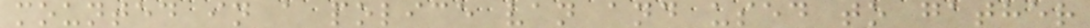mounted in a police van and used to gather
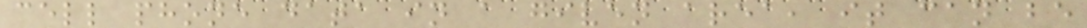cell phone data in a given area, it can be
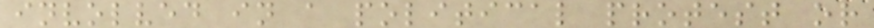involved in a political protest or
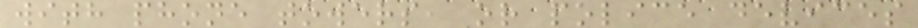with phone towers, or police devices
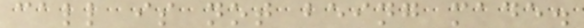call is not being made.
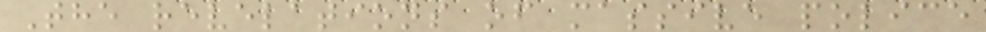The revelations of massive police
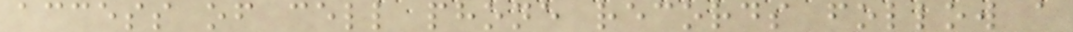access of cell phone records follow a
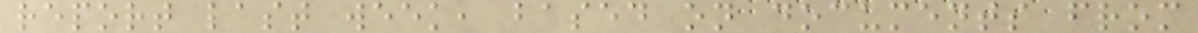report last week, based on documents from
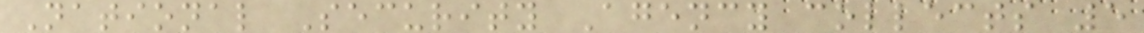National Security Agency collects 5
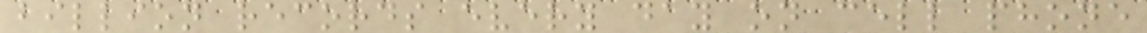billion records every day on cell phone
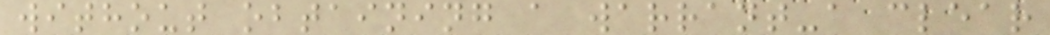without obtaining a warrant-a clear
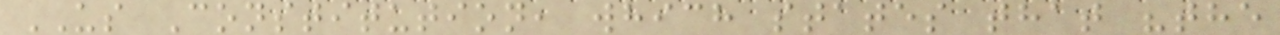US Constitution, which states that "the
